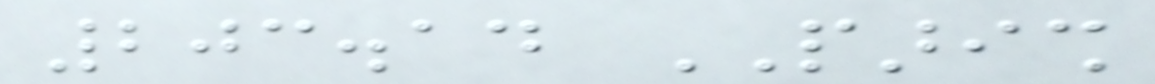203.14 PARISH
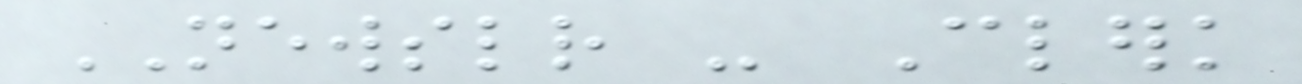NEWSLETTER - Clerk
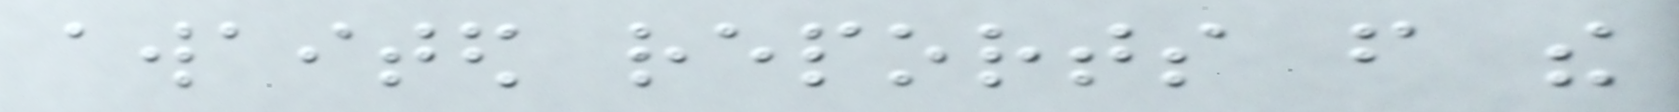awaited reports from the
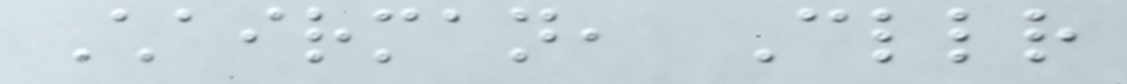Chairman, Cllr
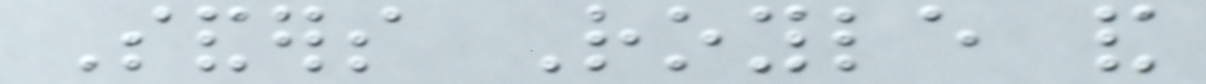Sanders Royle and
